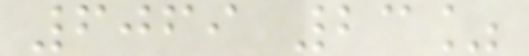6069 23%
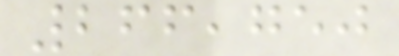266,750
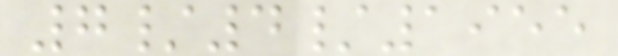7/4/1955
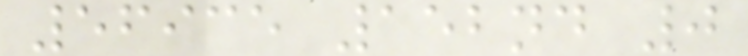56935 152nd 0
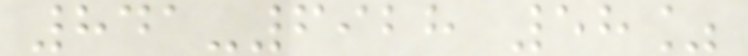841-6928 58%
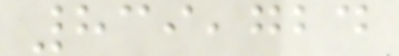839,724
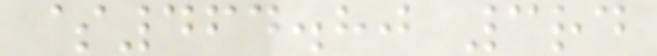$464.80 3rd
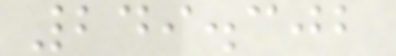249.302
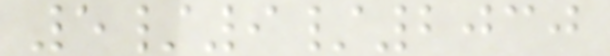5/9/2030
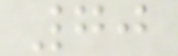70
